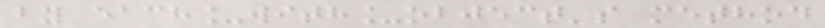by each_with_object's method
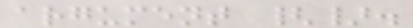argument {}.
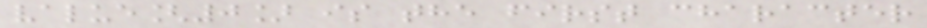value[0] is the first character
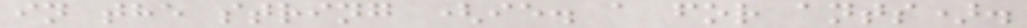in the string (ie. a for ants).
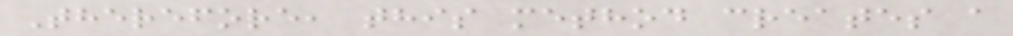Therefore, this method creates a
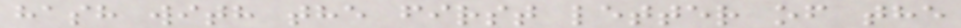hash with the first letter of the
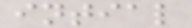intial
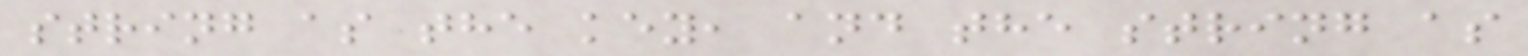string as the key, and the string as
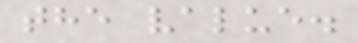the value.
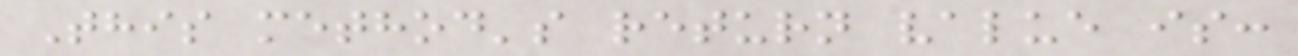This method's return value is:
